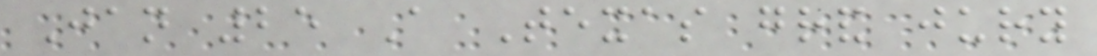Jan 25 A Texas grand jury
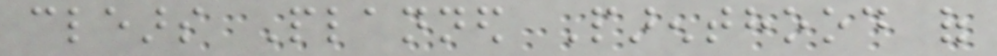clears Planned Parenthood of
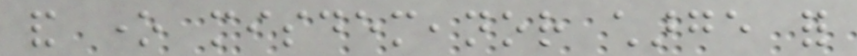and one misdemeanor charge for
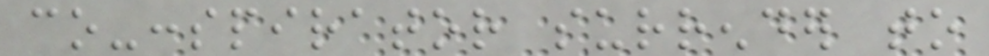co-conspirator surrender to
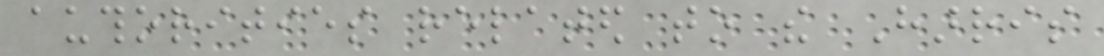authorities related to the Harris
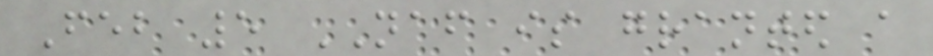Feb 5 NAF is granted a
